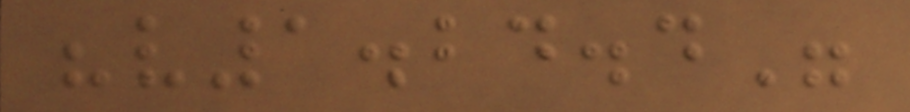"v1.24.4"
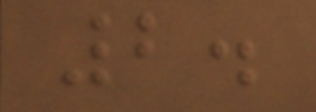2.
